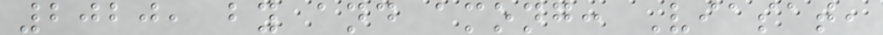2020, by and among: Viasat,
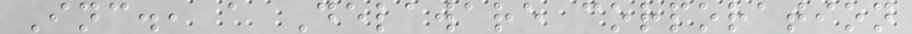Inc., a Delaware corporation
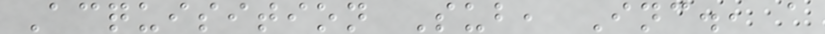Acquisition Sub, Inc., a
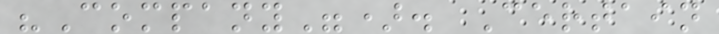"Company"). Certain
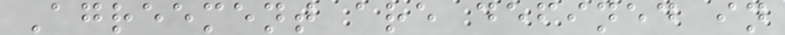Agreement are defined in
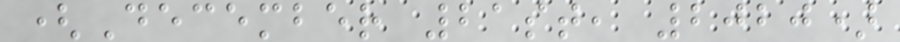(December 21st, 2020)
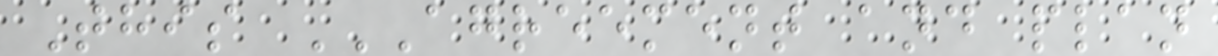This AGREEMENT AND PLAN
